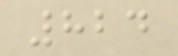824
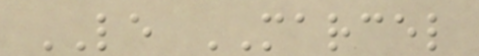LE MARCEL
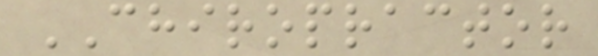CHIROPRACTOR
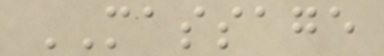MASSAGE
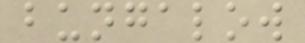bungalow
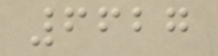6627
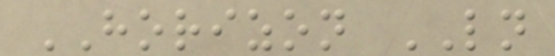HORIZON LN
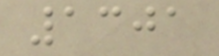1301
